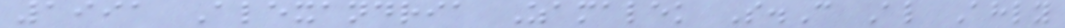1991 Alexandria Zamalek S.C Al Ahly
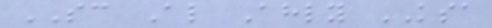SC Al Ahly KSA
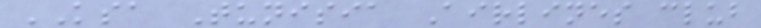KSA Tunisia Airlines club
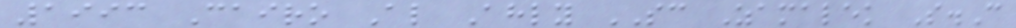1993 Cairo Al Ahly SC Zamalek S.C
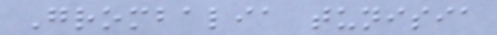Grombalia tunisia
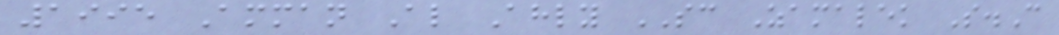1995 Amman Al Ahly SC Zamalek S.C
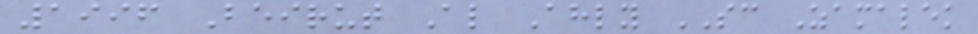1996 Beirut Al Ahly SC Zamalek
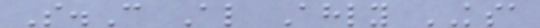S.C Al Ahly KSA
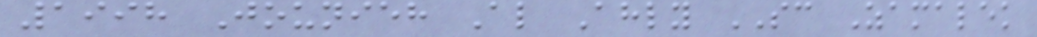1998 Jounieh Al Ahly SC Zamalek
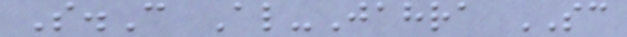S.C Al-Jahra SC
